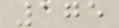175
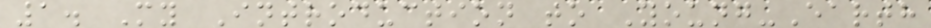1. My Introduction to Young-Earth
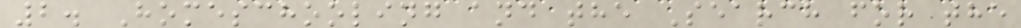2. Homeschooling and the Search for the
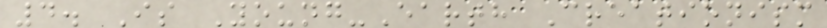4. Is Young-Earth Creationism
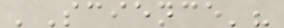'Science'?
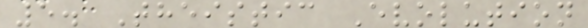5. Theistic Evolution
